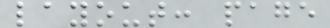layout: page
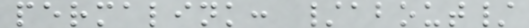permalink: /about/
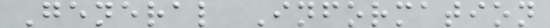General Information
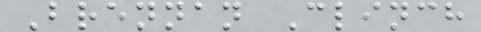Brennan Clinch
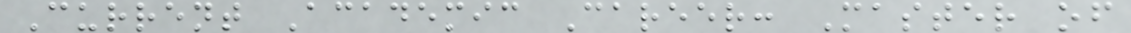Current Academic Career: Master of
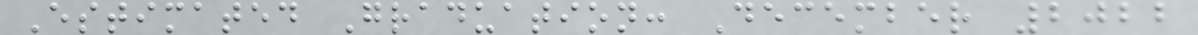Estimated Graduation: December 2022
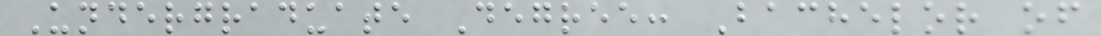Undergraduate Degree: Bachelor of
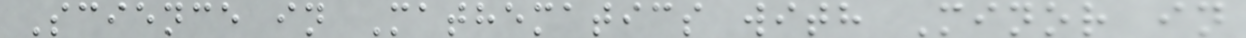Science in Mathematics with Minor in
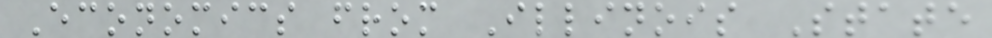Economics from Illinois State
